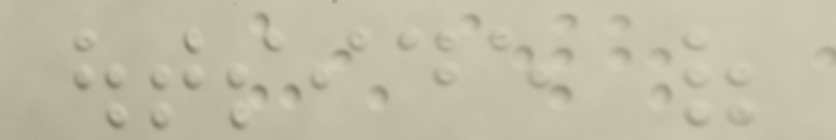outside of
